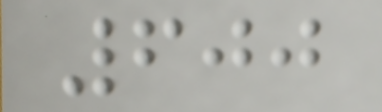600
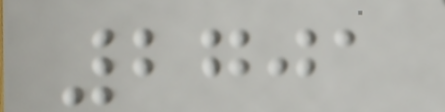2701
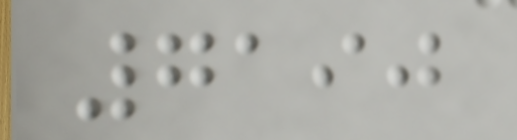7190
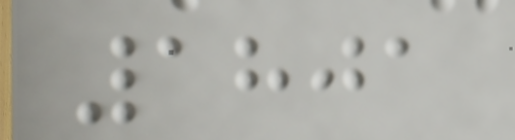1801
